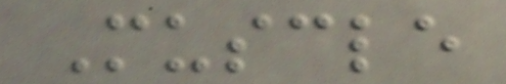Muscle
